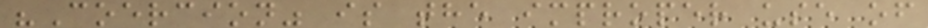"Coercion" is the improper use of
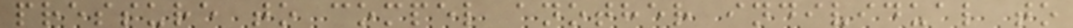pressure to compel another individual to
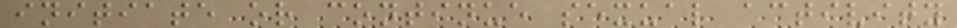initiate or continue sexual activity
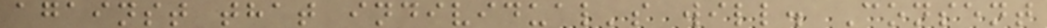against that individual's will. Consent
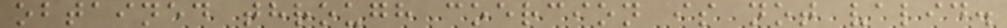obtained through coercion is not valid.
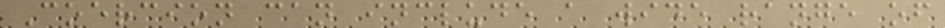Coercion can include a wide range of
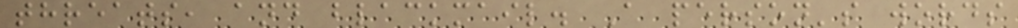threats, and blackmail. A person's words
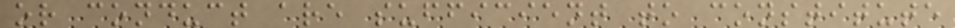or conduct are sufficient to constitute
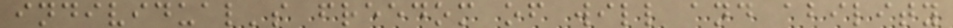individual's freedom of will and ability
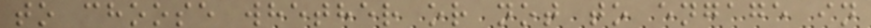to choose whether or not to engage in
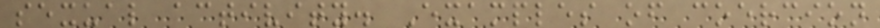sexual activity. Examples of coercion
